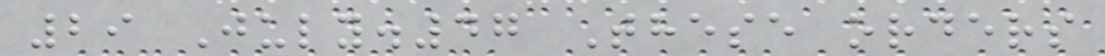29 July.47 These orders
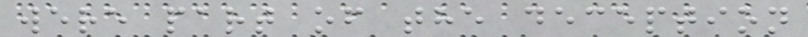were part of the deception
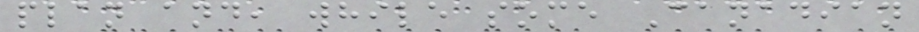plan and, while some Canadian
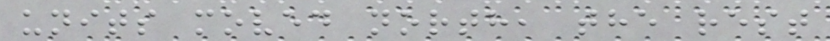units moved north, the rest
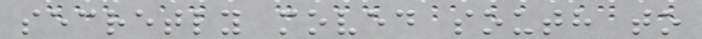secretly moved south to
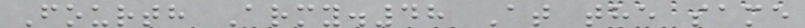Fourth Army.48 At the same
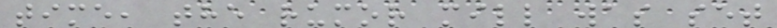time, the rumor mill was set
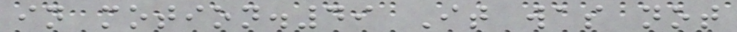in motion.49 It was not
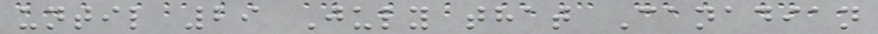until 29 July that Canadian
